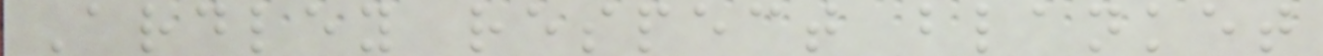Ardley respect blanket
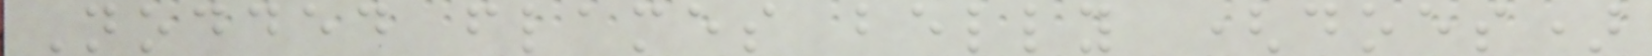Nodded flames belly (does)
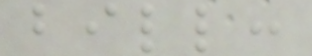bill:
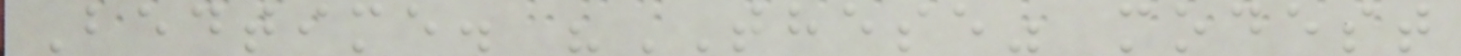Bedtime. "THESE" modest
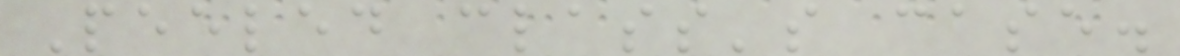Peeled class's case.
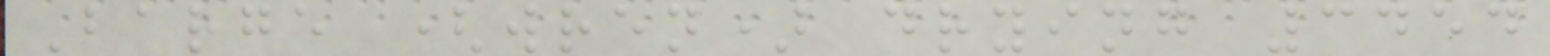Barge (wren) drying 3454
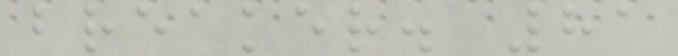breaker. 81
